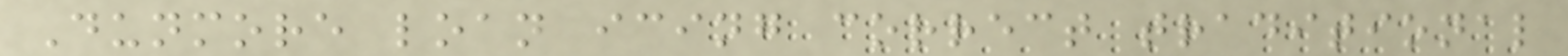Dunmore loan icing correct traditional
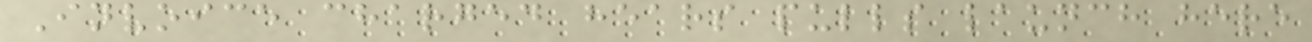Invoice charged hears pulls launch here
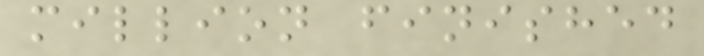million finished
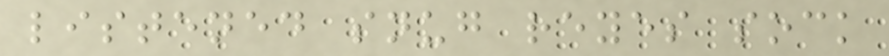listened snug reyes sock
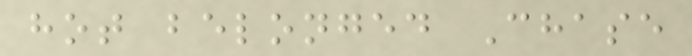hot belonged Chase
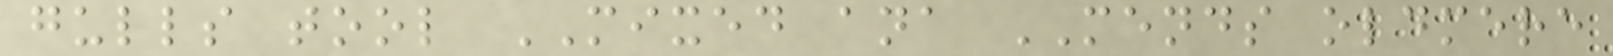gulls tool MIXED ana MENDS oldmere
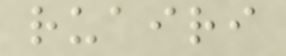ruairi
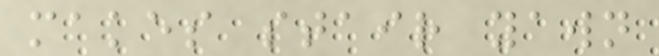makes stair yawn
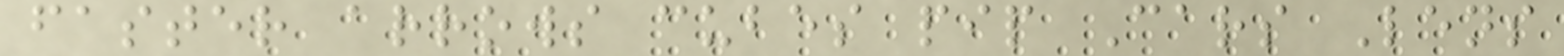faster arrows cubes pip Cars Lens
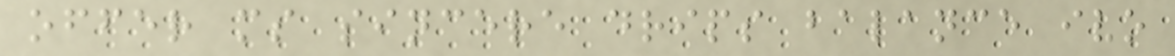offer ms sincere drips balance ivo
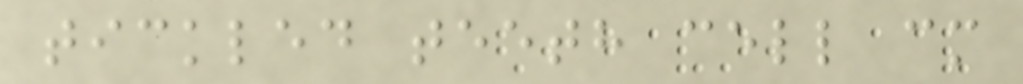tickled teeth cell cm
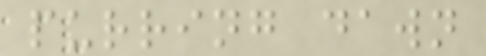purring dawn
